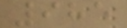985
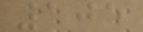105
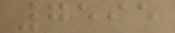7595
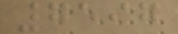7597
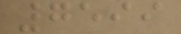7599
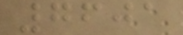7601
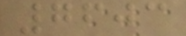7603
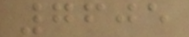7605
